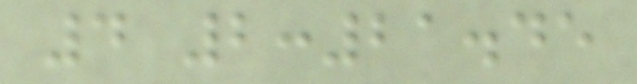4 2:21.45
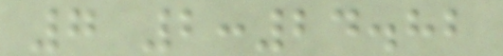7 2:24.82
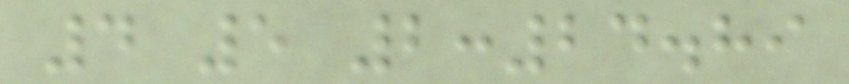4 5 2:24.89
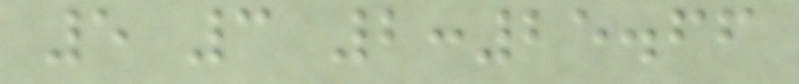5 3 2:25.66
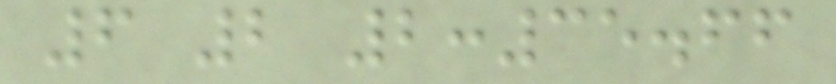6 2 2:35.66
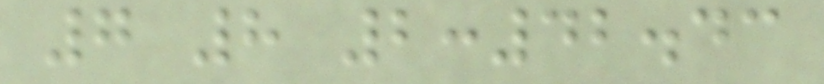7 8 2:42.43
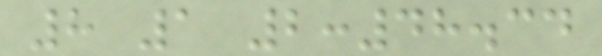8 1 2:48.34
